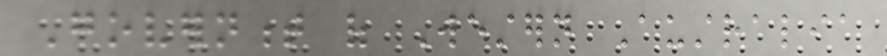Government of Western Australia
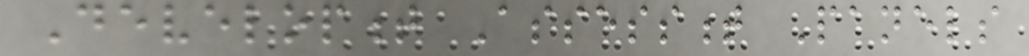Development Assessment Panels
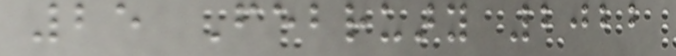25 February 2022
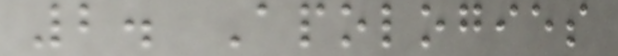2. Apologies
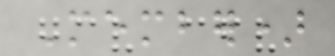Member)
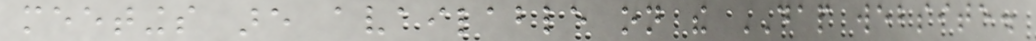meetings are available on the DAP website.
